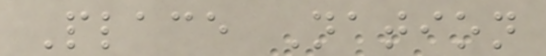Place Nation
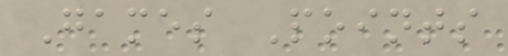Games Points
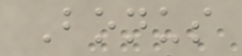Bonus
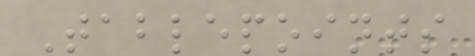Tablepoints
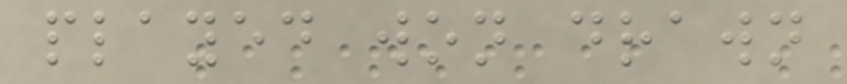played won drawn
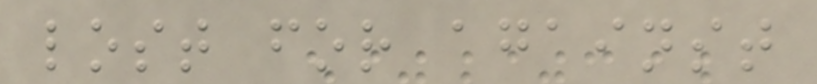lost for against
